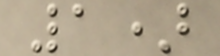1)
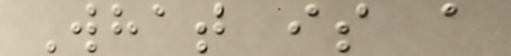What is a
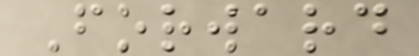Forward
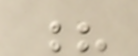?
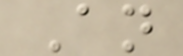An
